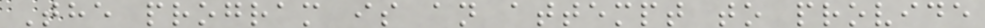The program is an attempt to provide
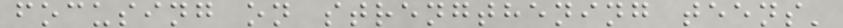focusing on strengthening teens'
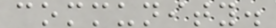community.
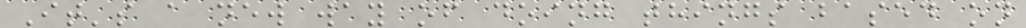It's a new way of doing things based on
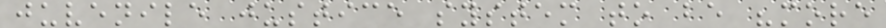juvenile justice system to be "more
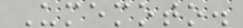Umemoto.
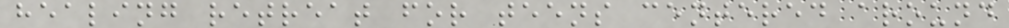healing retreat for teens centered around
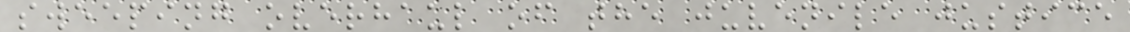sweeping overhaul of the juvenile justice
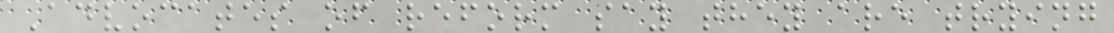Advocates of reform say they are trying
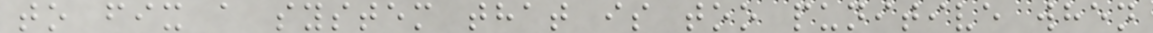to fix a system that is too punitive when
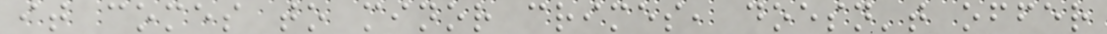it comes to minor crimes, doesn't offer
